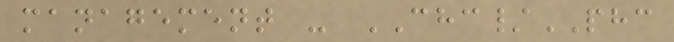management - CHC/PHC
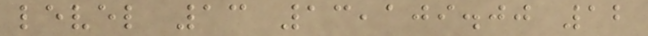level 13 13,109.00 12
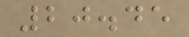20.45
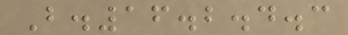B.16.2.4.3
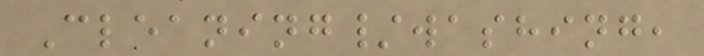Cleaning/washing,
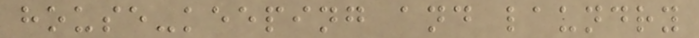house-keeping and laundry
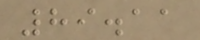89.11
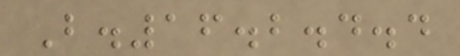B.16.2.4.4
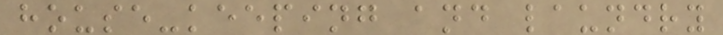house-keeping and laundry
